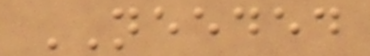NEEDED
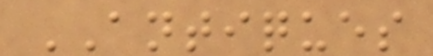ANTIQUES
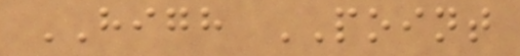HIGH POINT
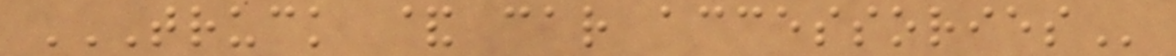TRUCK & CAR ACCESSORIES
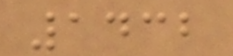1432
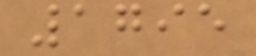1795
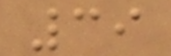39
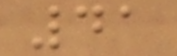41
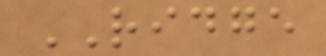RIDGE
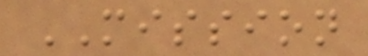MISSION
